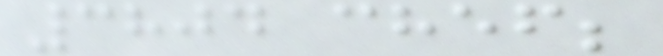3804 chef;
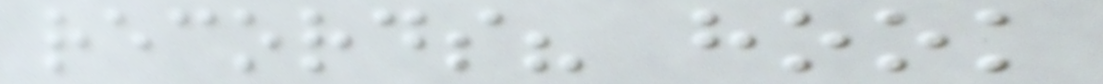records? hook
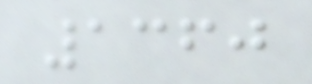1360
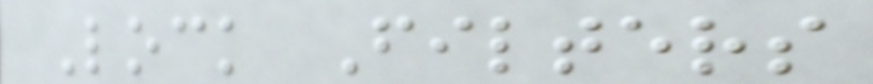Lock Filters
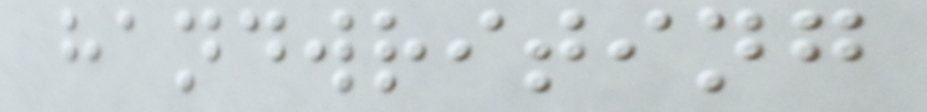handwriting
